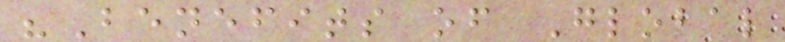"Benefits of Global
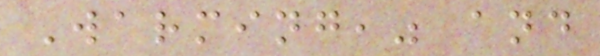Warming," and
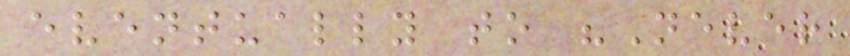eventually to "Never
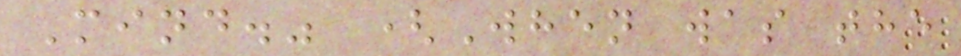Mind." (When was the
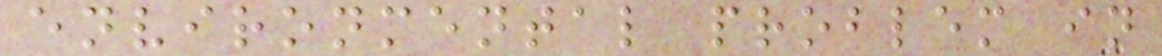environmental problem in
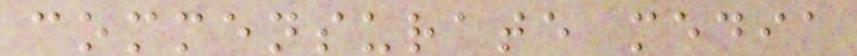commensurate media
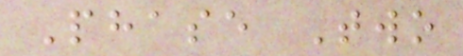Phase Two
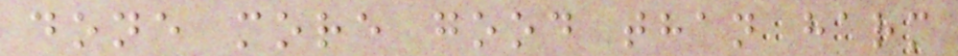done more good than harm
